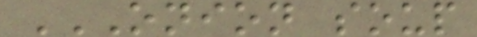ONION SOUP
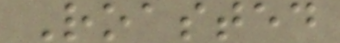Roasted
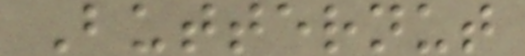Butternut
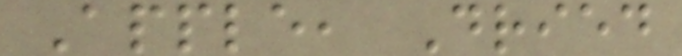Apple, Dried
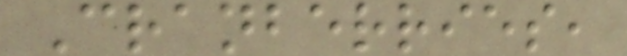Cranberries,
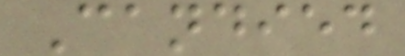Candied
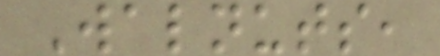Walnuts,
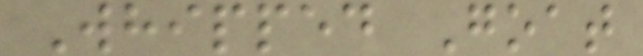Whipped Goat
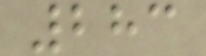283
